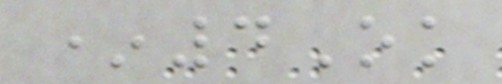*4Ok
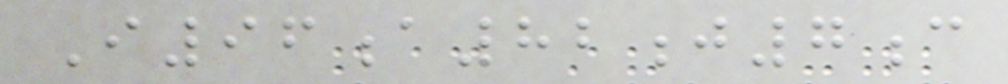I96a82j7c
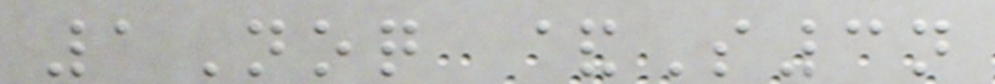1Noq &S3n
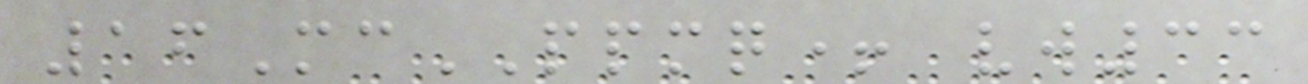16McPPMQ+ vw33
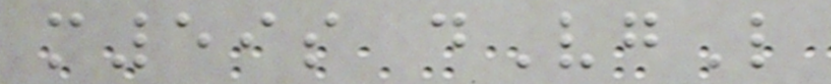m59s dVgL
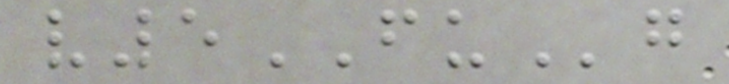v5FUg
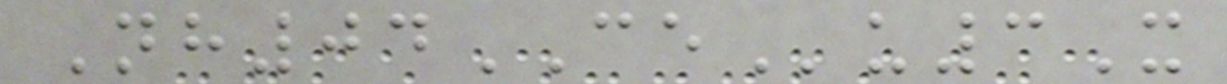Nh04CEu3X
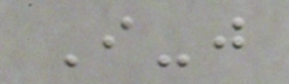I-j
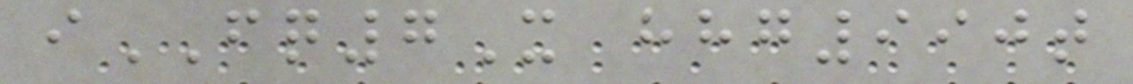iFQ7X hhg990t
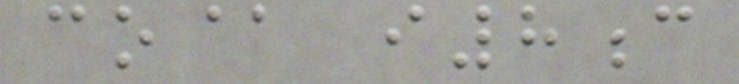co@ i8c
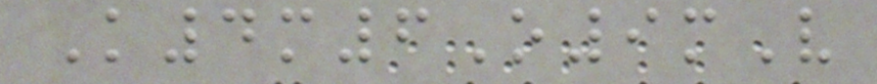K4m6O9mV
